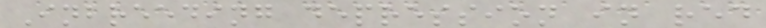Inbreeding depression in red
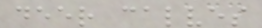deer calves
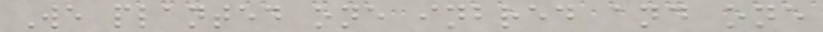We planted one inbred and one
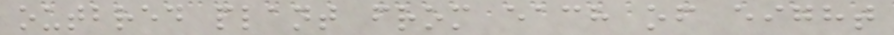outbred plant from each of eight
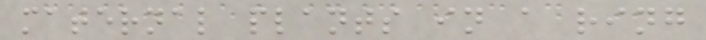maternal plants in a ring
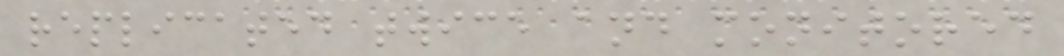replicated twice and monitored
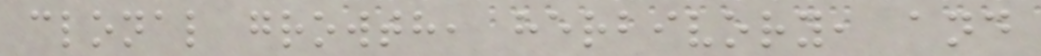clonal growth, herbivory, and
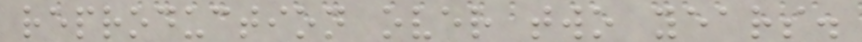reproduction over two years.
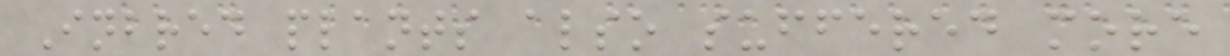Inbred plants also suffered more
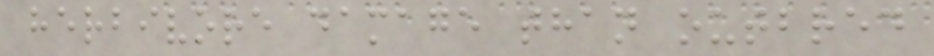herbivore damage than outbred
